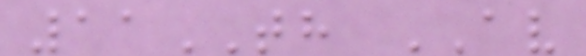11TH AV
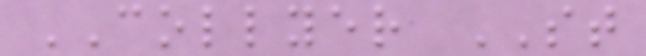COLLYER ST
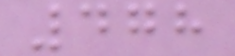478
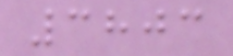3803
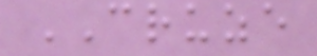CRUZE
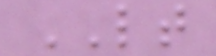LT
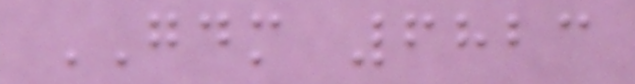GDM 6823
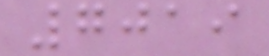7019
